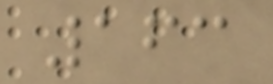163
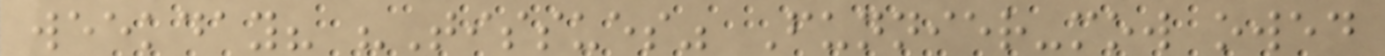weekday? "Tissues" Funnier-mow owed
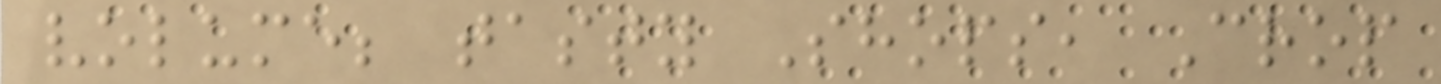volume; tasty Shops, Crop
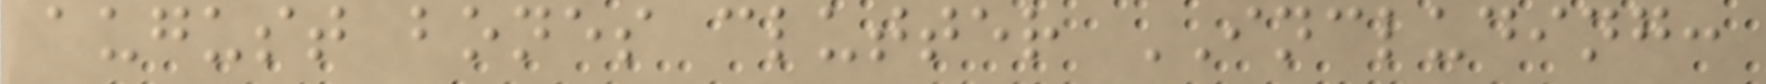august bones clutter INCLUDING:
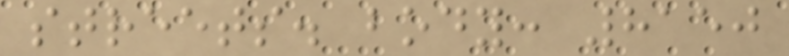streets. body: 8150
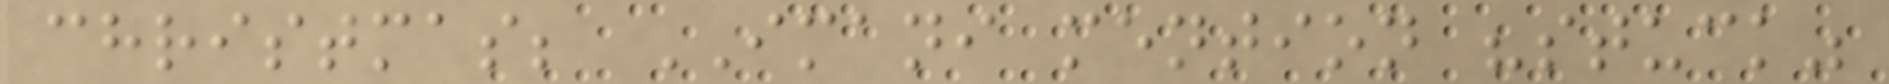christmas; IMANI mention "stuck"
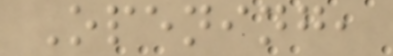Opening,
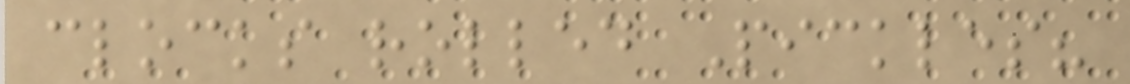clocks rolled Pickles?
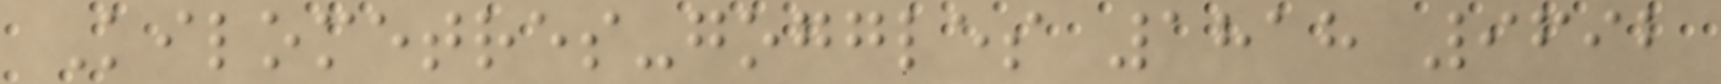Kilometres-goggles 1818 9692
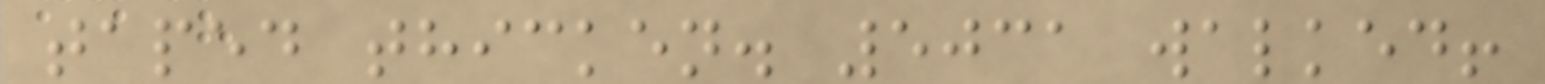taped thicken. 5031 walked!
